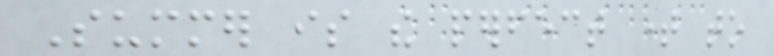Summer is the perfect time to
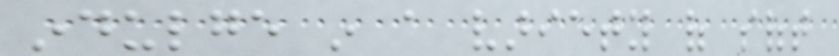indulge in a variety of soft
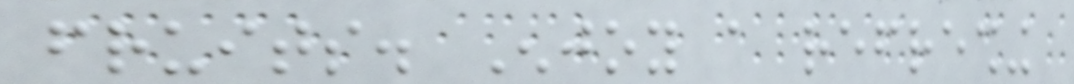fruits. Enjoy a refreshing
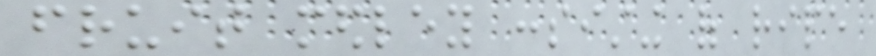fruit medley consisting of ripe
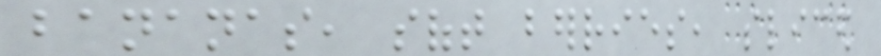bananas, soft berries, sliced
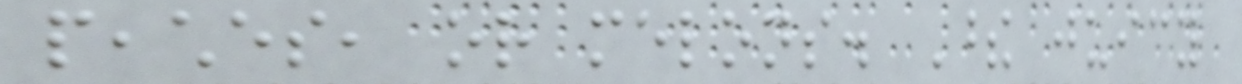peaches, or melons. These juicy
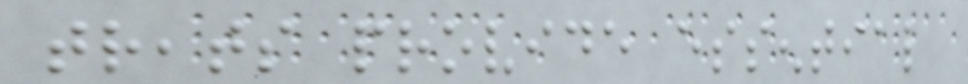treats provide essential
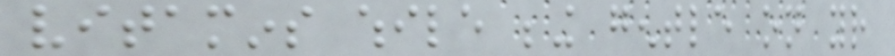vitamins while being gentle on your
